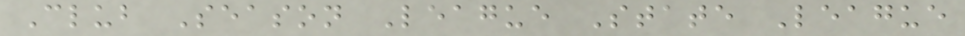Club Season League State League
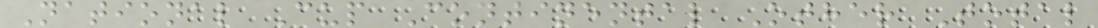National Cup Continental Other Total
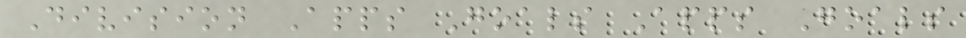Division Apps Goals Apps Goals
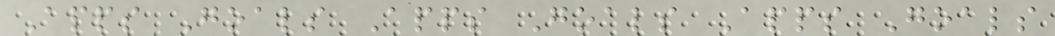Apps Goals Apps Goals Apps Goals
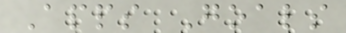Apps Goals
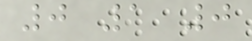0 1 0
